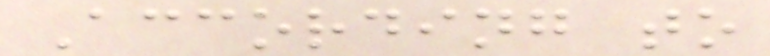According to
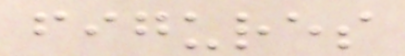figures
